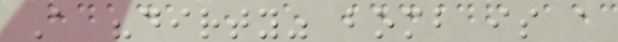A "dirty" bomb is a
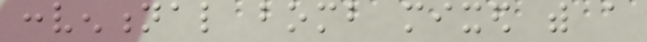conventional bomb mixed with a
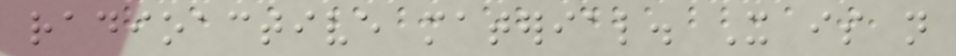radioactive material. It is not
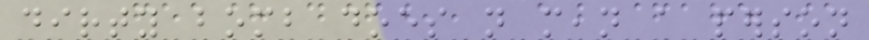dirty bomb does not mean a person
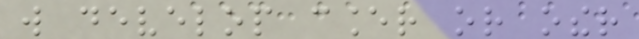will develop cancer or other
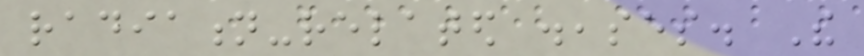radiation-related diseases. The
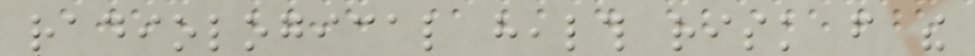radiological health risk from the
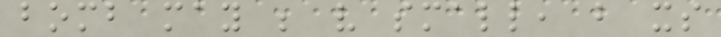bomb may be very small, but its
